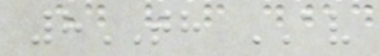8TH AV
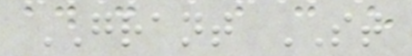GRANT ST
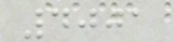4001
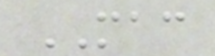MAC
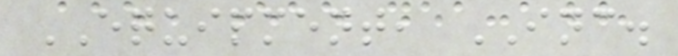EQUIPMENT, INC.
